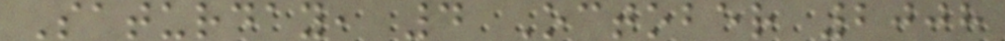Saturday, 4 October 2008
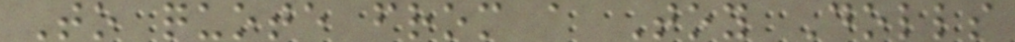To quote from a Toy Dolls
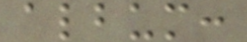album:
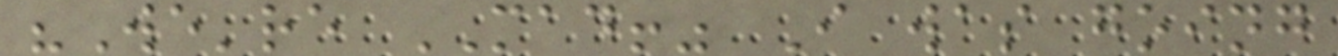"We're MAD!" I was going
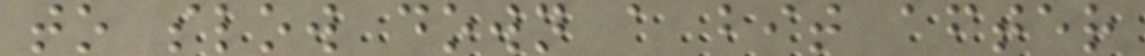to slow down a bit after
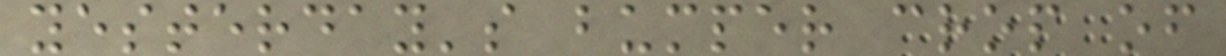yesterday's bumper crop of
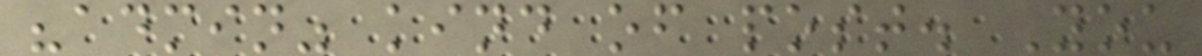"admin" kind of post. You
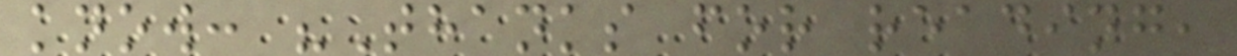know: "Thanks for reading,
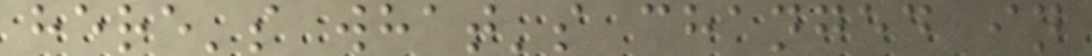here's what's changed in
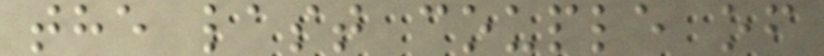the last couple of
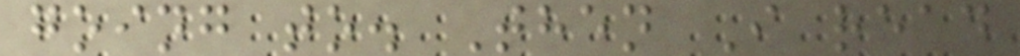going to. Then I read
